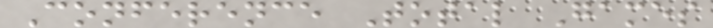Conference Total Games
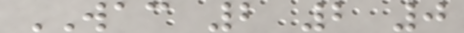WAC 2 2 0
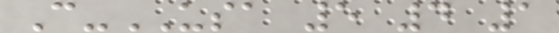C-USA 5 4 1
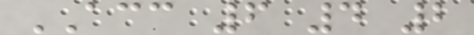ACC 6 4 2
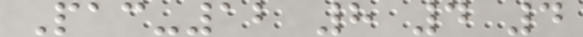Pac-12 8 4 4
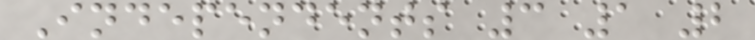Independents 3 1 2
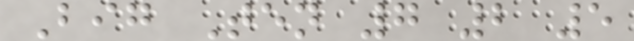Big Ten 7 2 5
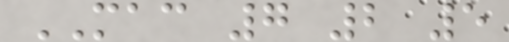MAC 7 2 5
